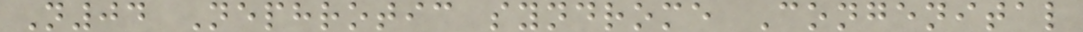N04 Nephrotic syndrome Congenital
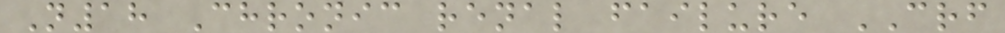N18 Chronic renal failure CRF
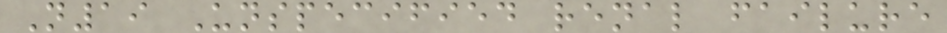N19 Unspecified renal failure
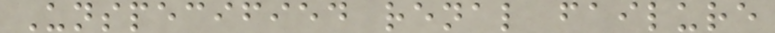Unspecified renal failure
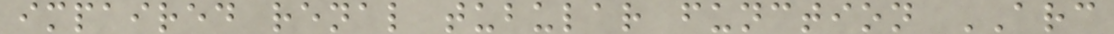impaired renal tubular function ARC
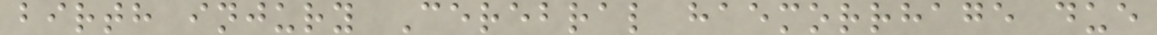birth injury Cerebral haemorrhage due
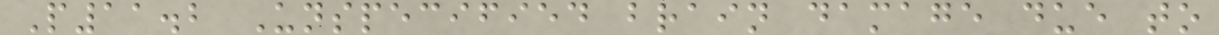P11.2 Unspecified brain damage due to
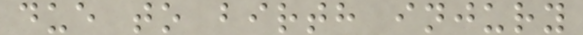due to birth injury
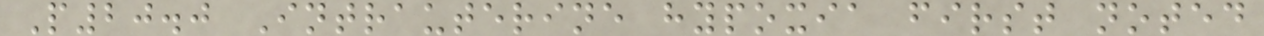P20.0 Intrauterine hypoxia first noted
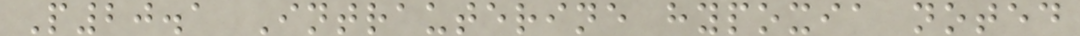P20.1 Intrauterine hypoxia noted
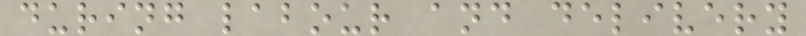during labour and delivery
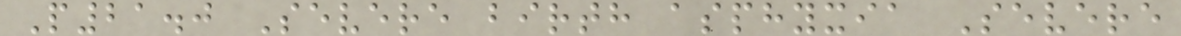P21.0 Severe birth asphyxia Severe
